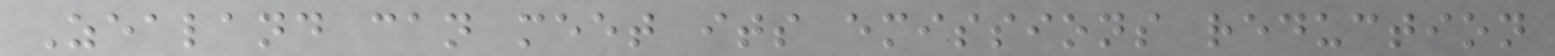Zealand can meet its emissions reduction
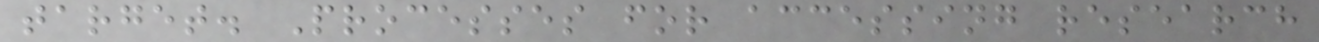target. Processes for accessing research
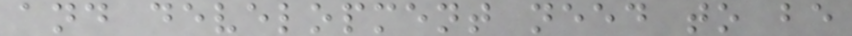and development need to be
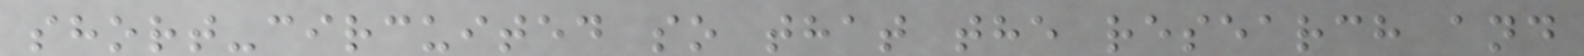short-circuited so that the research and
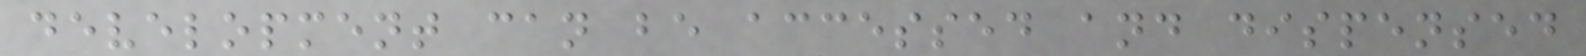development can be accessed and dispensed
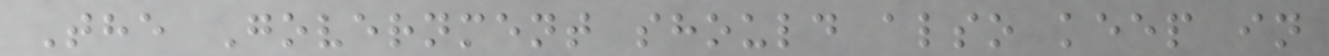The Government should also keep in
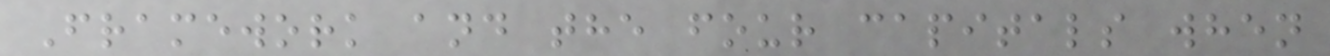Framework and the four capitals when
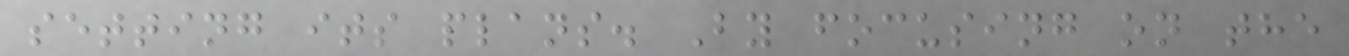setting its plans. By focusing on the
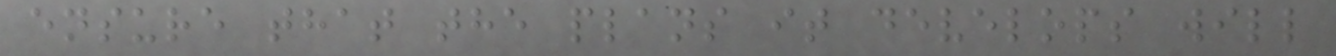ensure that the plans it develops will
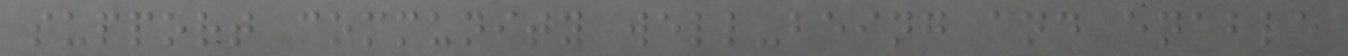support community well-being and enable
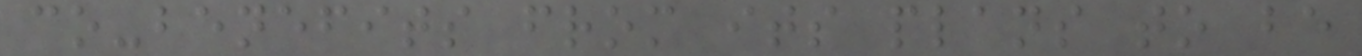co-benefits from its plans to be
